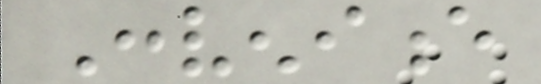Convenience
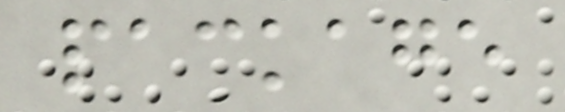package
